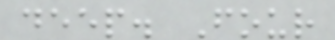deep. Four
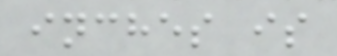inches is
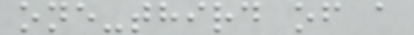one-third of a
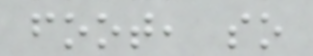foot, so
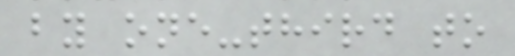by one-third to
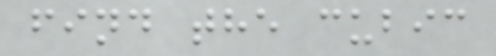find the cubic
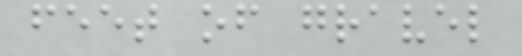feet of gravel
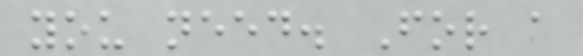you need. For a
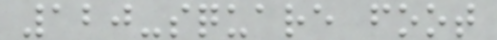120-square foot
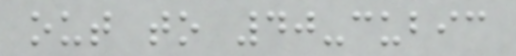out to 40-cubic
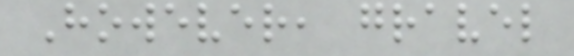However, gravel
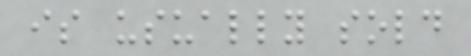is usually sold
